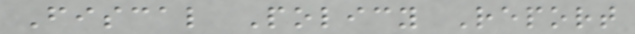Fiscal Policy Report
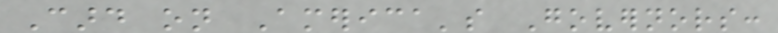Card on America's Governors:
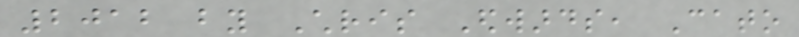2012 by Chris Edwards, Cato
